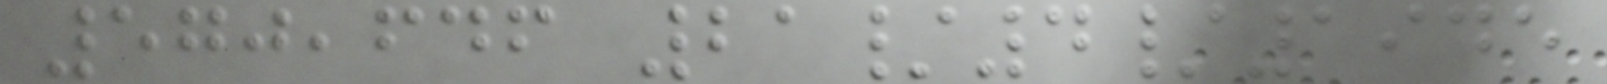570,646 21/4/1945
